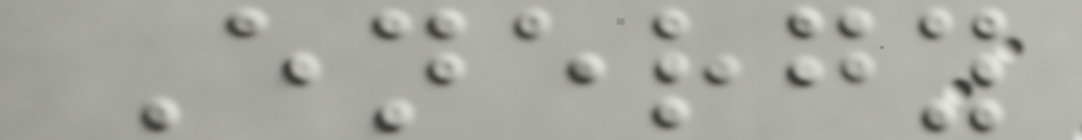Energy
